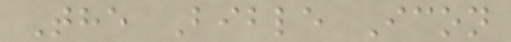The Bible Icon
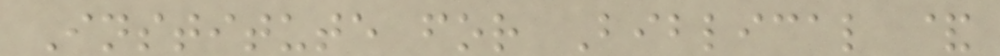Institute for Biblical &
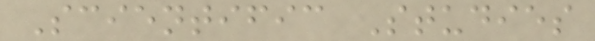Scientific Studies
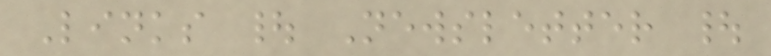Links | Newsletter |
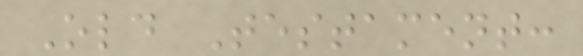Old Testament:
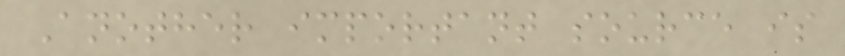Another important source is
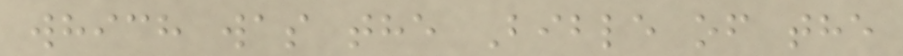which was the Bible of the
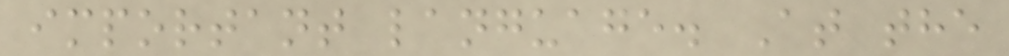important language. At the
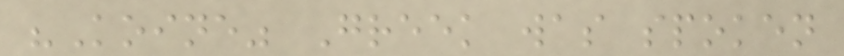"Koine" Greek was spoken
